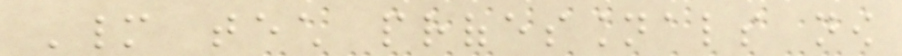Many tech professionals now
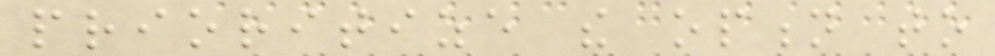prioritize the option to
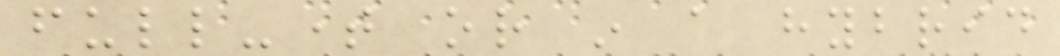full-time or in a hybrid
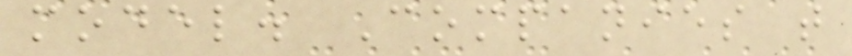model. Companies that
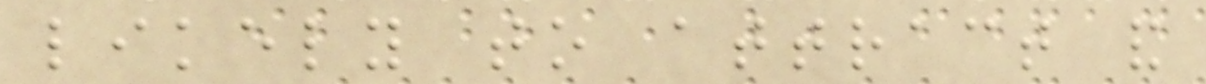likely to attract and
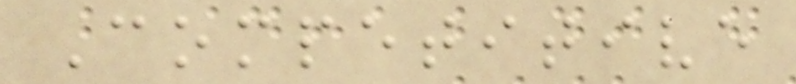Competitive
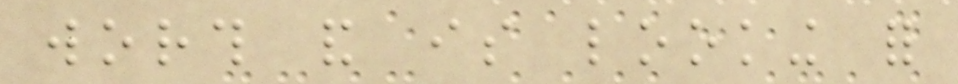worth and is looking for
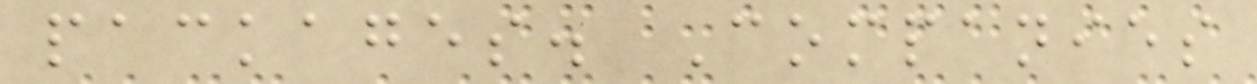packages. Companies
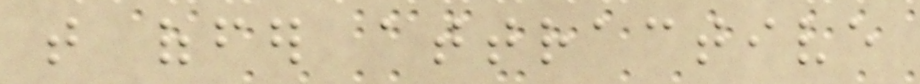that offer attractive
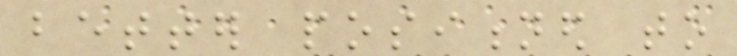better positioned to
